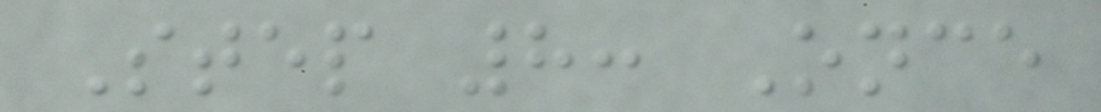Step 8: Once
